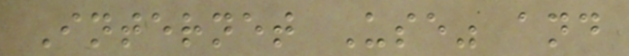Internet Use" and
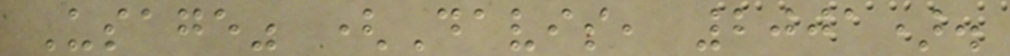Usage" (Davis, 2001).
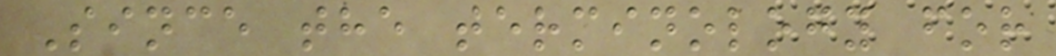Since the terminology for
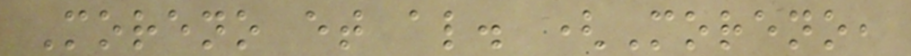Moreno et al. (Moreno,
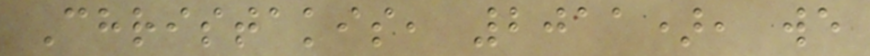Christakis, 2011), we
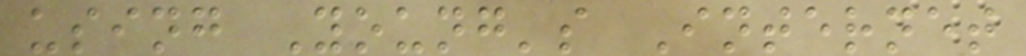using Young's Internet
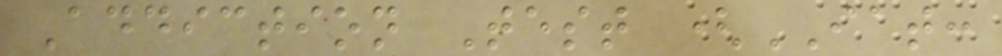Addiction Test (IAT:
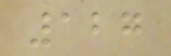127
